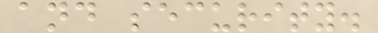and security.
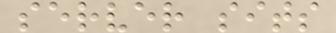server sits
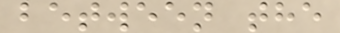between the
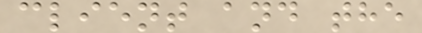client and the
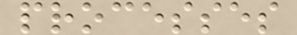processes
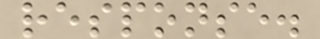response.
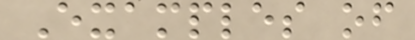Examples of
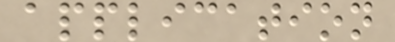application
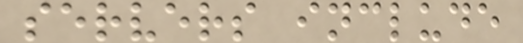servers include
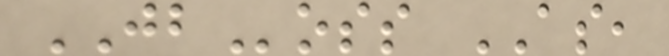JBoss AS,
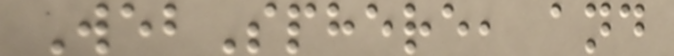WebSphere, and
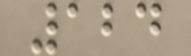124
